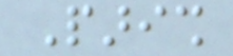Parish
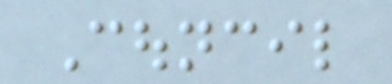Council
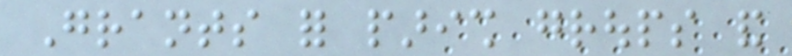Grants for parish groups and
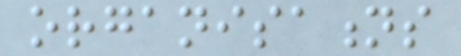organisations
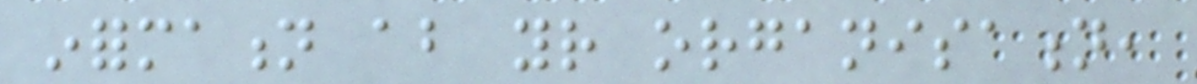information about your organisation,
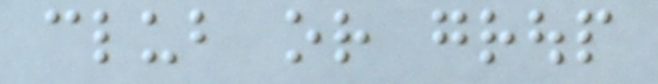club or group
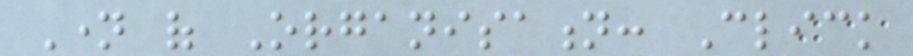Name of Organisation: Click
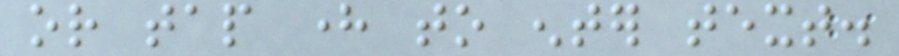or tap here to enter text.
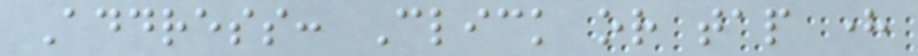Address: Click or tap here
